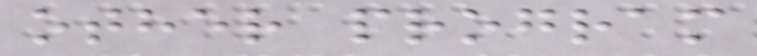other program
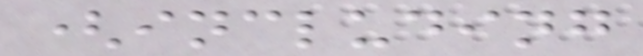(including
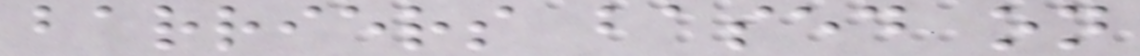barriers based on
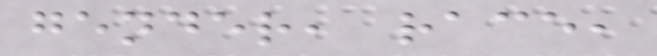gender, race,
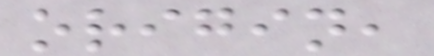origin,
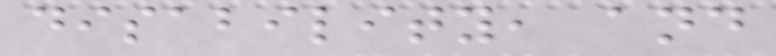disability, and
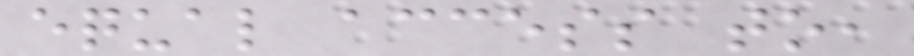equal access to,
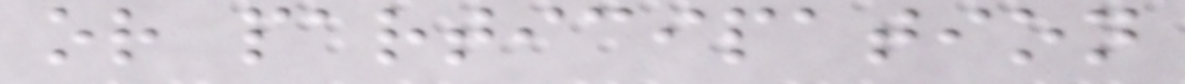or participation
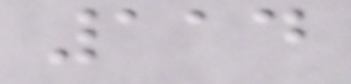114
